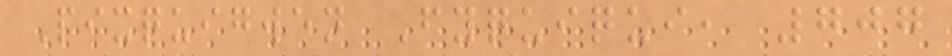Pixquigwen Fyquiqui, 707
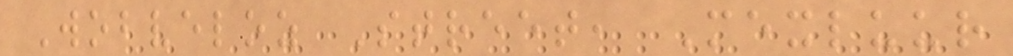Wobveloz Street, Mexluur
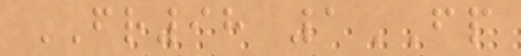FR98 1FP
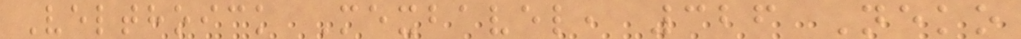Velthoick Mexbavel, 326 Neko
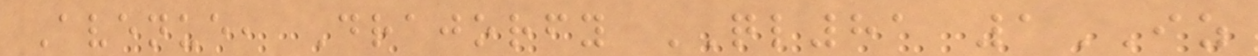Avenue, Drajorfy QL81 1IZ
